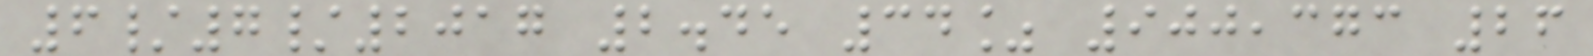6/7/2017 2.45 34% 900,373 26
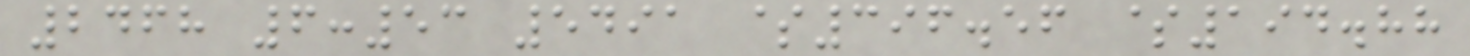2468 6:53 5491 $396.56 $194.88
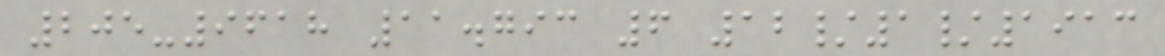205-9618 11.793 6 12/1/1913
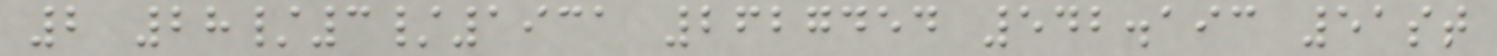2 28/3/1931 2627454 542.193 51st
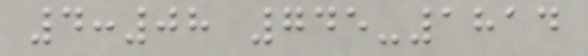4:08 745-1814
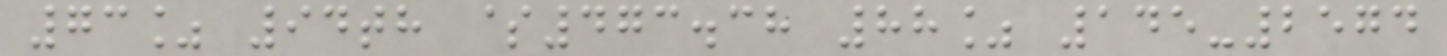73% 94th $473.38 88% 145-2574
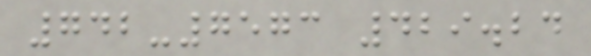742-7573 429.24
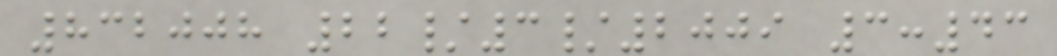832008 22/3/2009 3:43
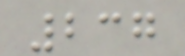237
